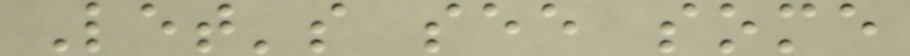Let's see some
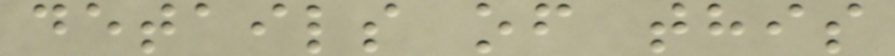details of this
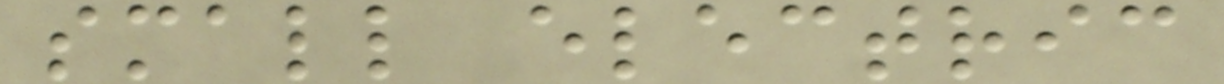small electric
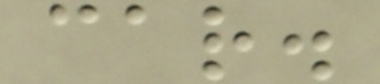car.
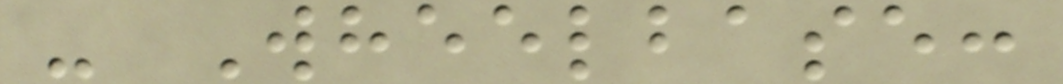- Wheelbase:
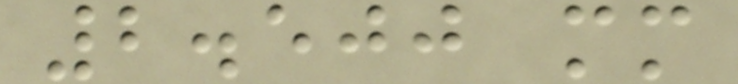2.500 mm
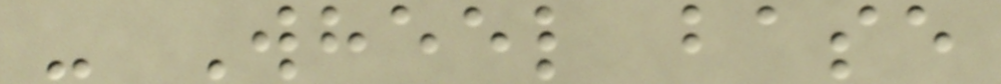- Wheel base
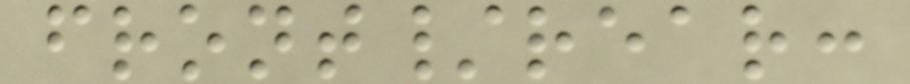front/rear:
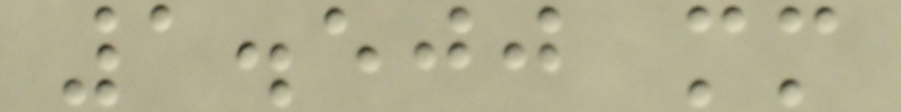1.500 mm
